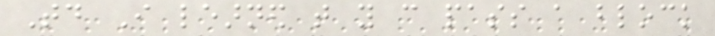Today I learned that you can pass a block
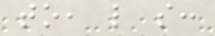to, like so:
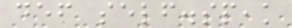def self.speak
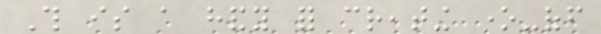This is a handy for creating one-off
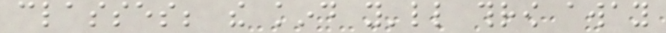classes; the kind you'll throw away
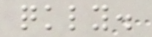quickly.
